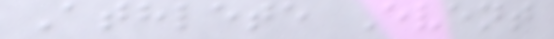Athlete Event
